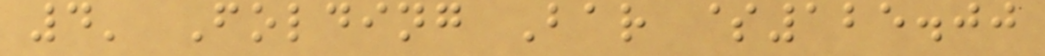4' Folding Bar $125.00
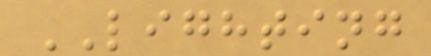LIGHTING
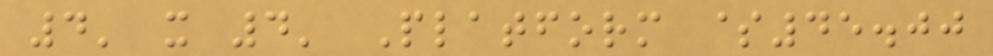4' x 4' Platform $45.00
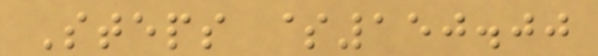Steps $150.00
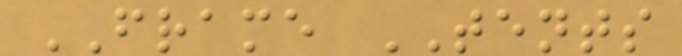FRAME TENTS
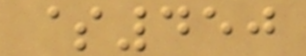$450
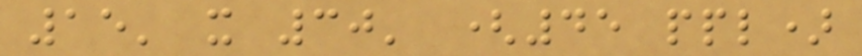15' x 30' (45 ppl)
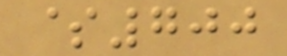$700
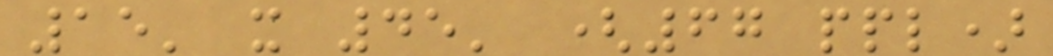15' x 45' (67 ppl)
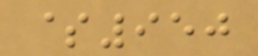$950
